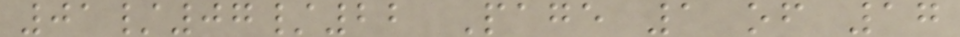01/07/22 Page 1 of 17
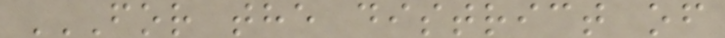FOR THE DISTRICT OF
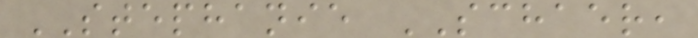STEPHANIE SCHAER,
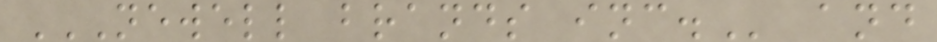NEWELL BRANDS INC. and
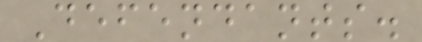Defendants.
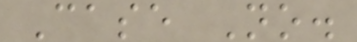Case No.
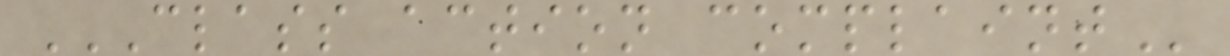CLASS ACTION COMPLAINT
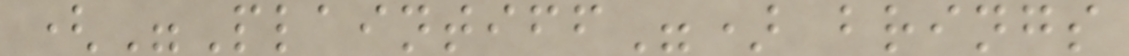("Plaintiff") brings
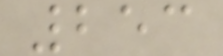253
